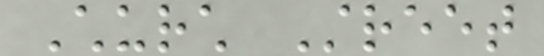Church Street
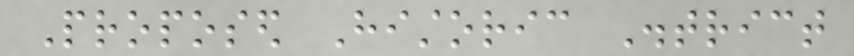Proposed Historic District
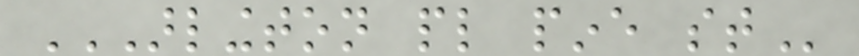ARLINGTON PL PINE ST
